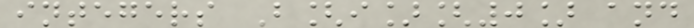integers B[i][0] and
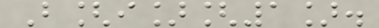B[i][1].
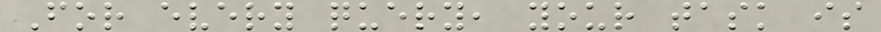For every query, your task is
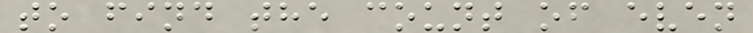to find the count of even
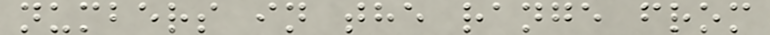numbers in the range from
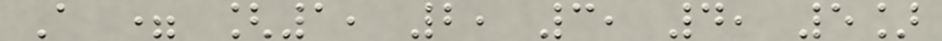A = [1, 2, 3, 4, 5]
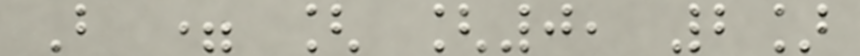B = [ [0, 2]
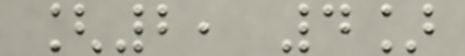[2, 4]
